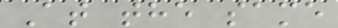At the same
